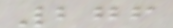276
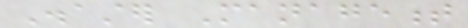Disaster Management
